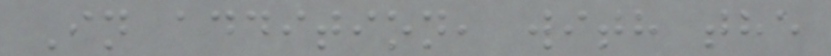In addition, with the
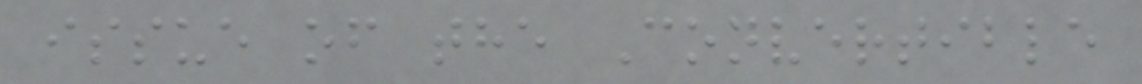issue of the Convertible
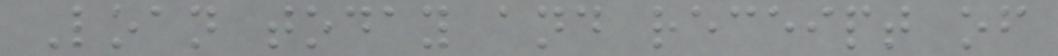Loan today and receipt of
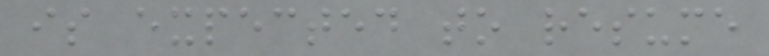is expected to resume
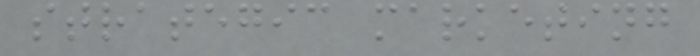strategic marketing
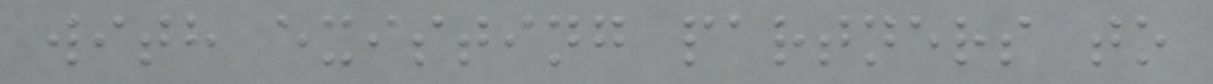with existing partners to
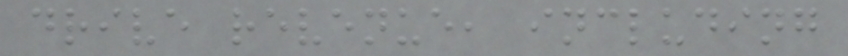drive revenue, including
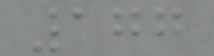177
